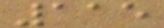115
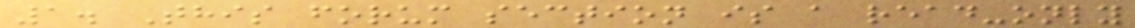1. This forum section is a read-only
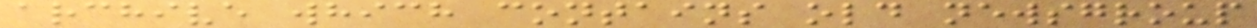archive which contains old newsgroup
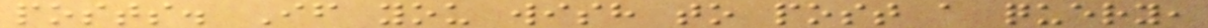posts. If you wish to post a query,
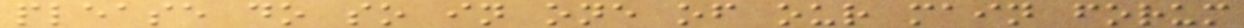please do so in one of our main forum
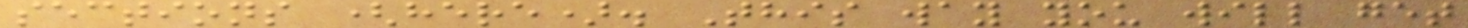sections (here). This way you will get
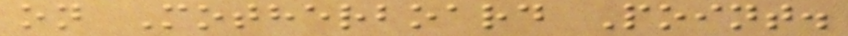on Motherboard Point.
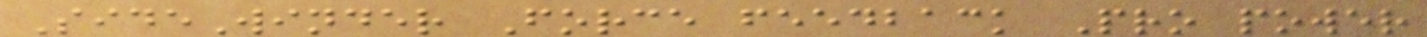SideWinder Force feedback Pro power
